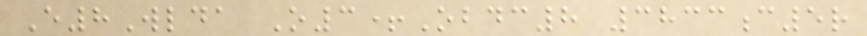E8Wlda O3+Obdc8 3833c5r
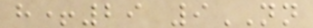h+29 9NN
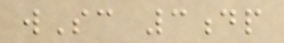wSc 3dp
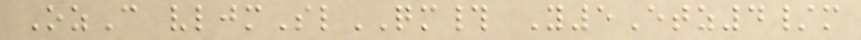OzC vljmSlQM# Y5Etz4/m
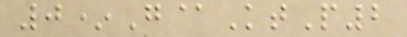0*G@KtP2
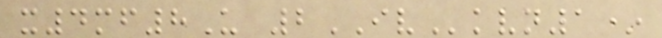x4mf8U 2IVkvn1*
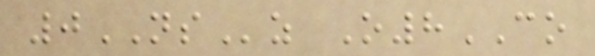0NSz O8CO
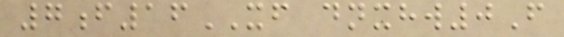7f16XF dnxhw0F
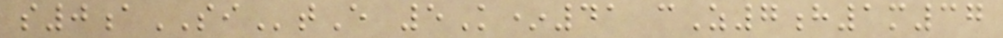s0aSItE 5K*41 cZ7h1m37
